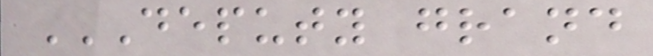DEPUTY GRAND
